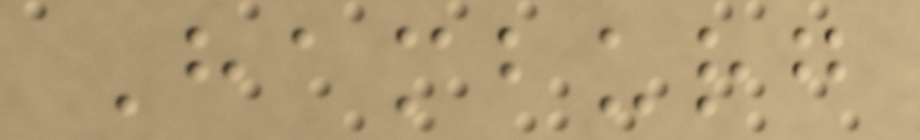Hamburg
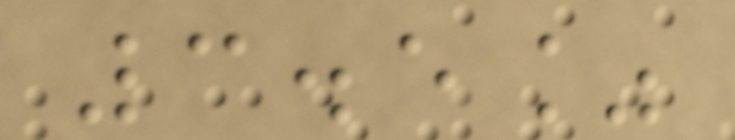3.5%
